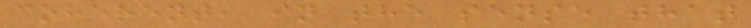coherent, in the sense that
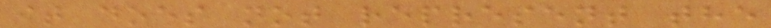it does not represent the
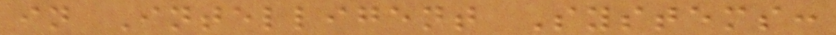in Intelligent Systems:
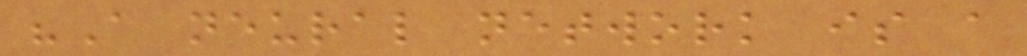"A neural network is a
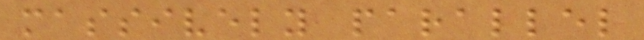massively parallel
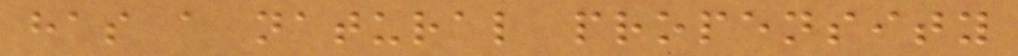has a natural propensity
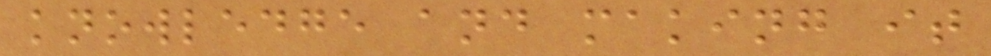knowledge and making it
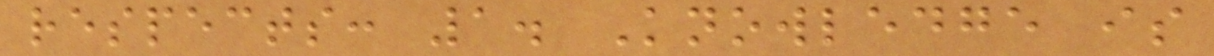respects: 1. Knowledge is
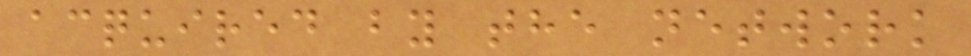acquired by the network
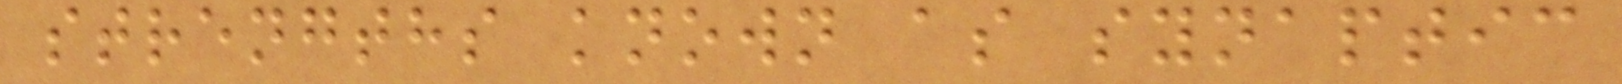strengths known as synaptic
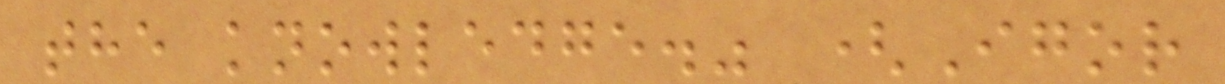the knowledge." (Igor
